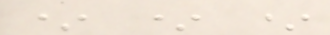* * *
